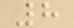8
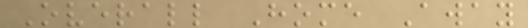Overall Home Away
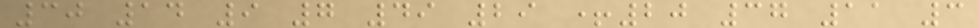30 14 9 7 49 29 +20 37 11 3
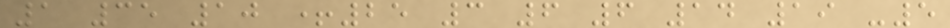1 35 10 +25 3 6 6 14 19 -5
